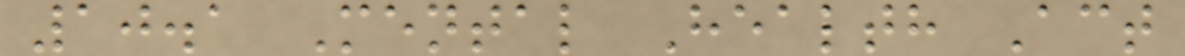10.1 Mental Health Act
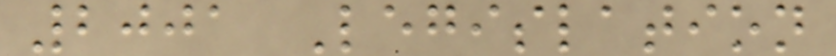2001 Legislation
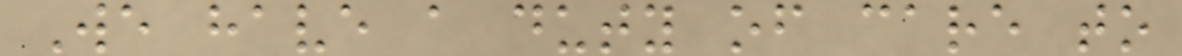We have a duty of care to
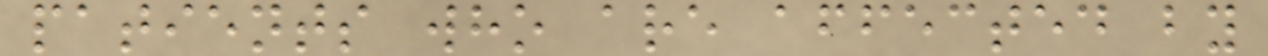patients who are affected by
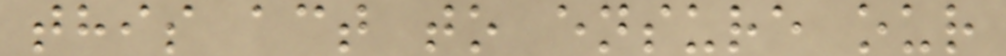this act to ensure our
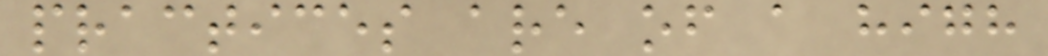practices are of a high
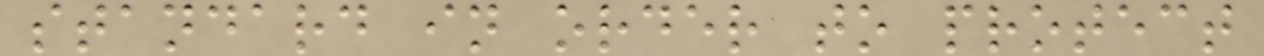standard in order to protect
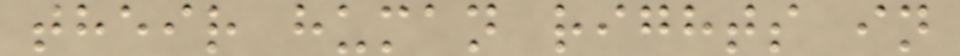their human rights in
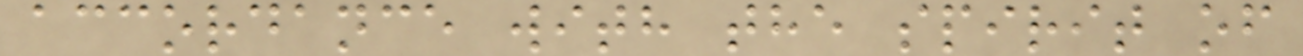accordance with the spirit of
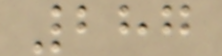287
